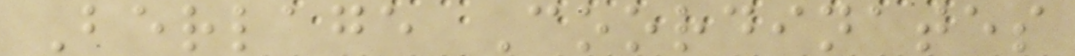Berlage Coordinates
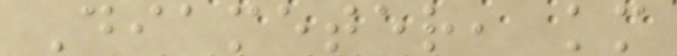Diameter, km
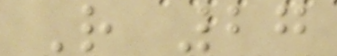R 27
